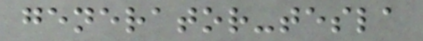generator-tesla
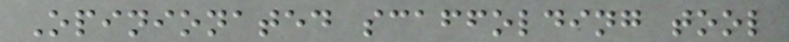Opinionated scaffolding tool
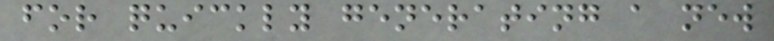for quickly generating a new
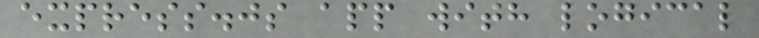express.js app with logical
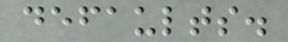defaults.
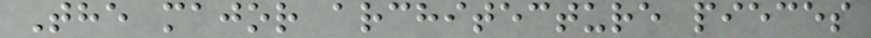The major architecture pieces
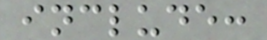include:
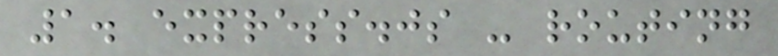1. express.js - routing
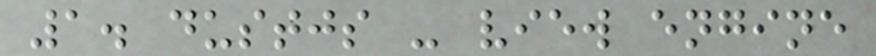1. dustjs - view engine
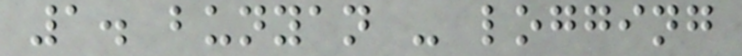1. bunyan - logging
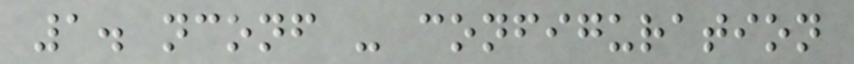1. nconf - configuration
